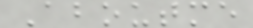Aboutme
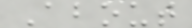About
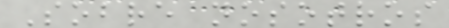Sobre nosotros
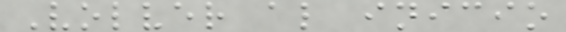Volver al inicio
